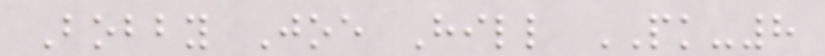Bobby Joe Hill PK-8
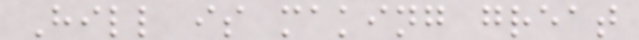Hill is making great
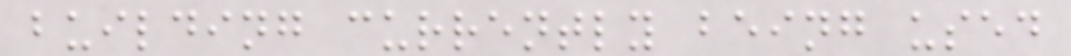building currently being used
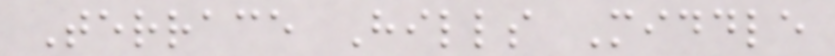Terrace Hills Middle
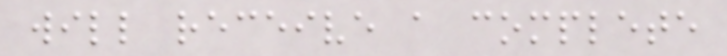will receive a complete
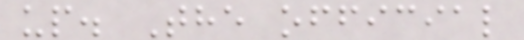up. The official
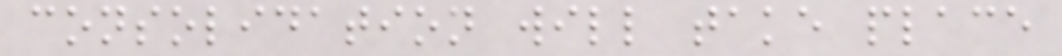consolidation will take place
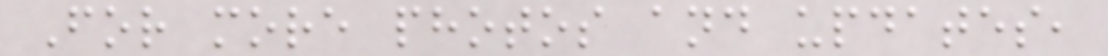For more photos and updates,
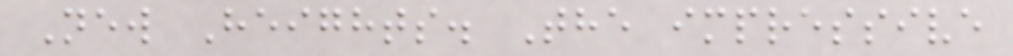New Heights. The impressive
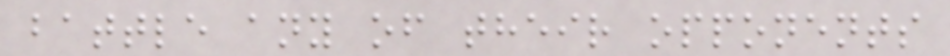battle any of their opponents
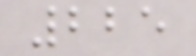225
